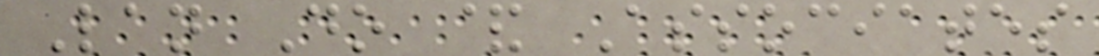Lan Do & Associates
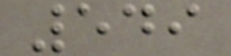549
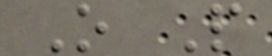O P
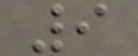9
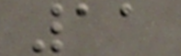11
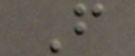F
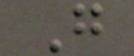G
